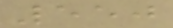550
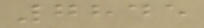7845
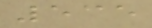535
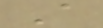A
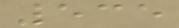535
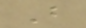B
